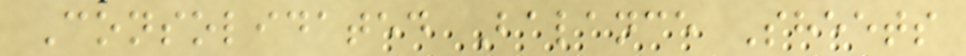Consolidated Balance Sheets
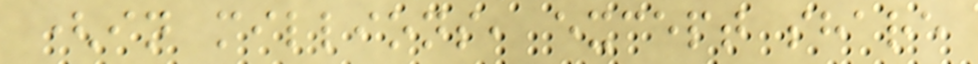(in millions, except share
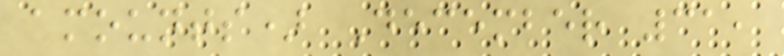amounts) December 31,
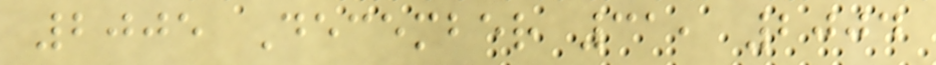2005 December 31, 2004
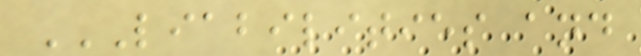LIABILITIES AND
